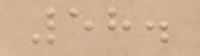58.
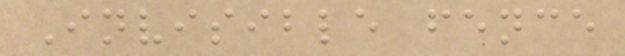Invisible fence
